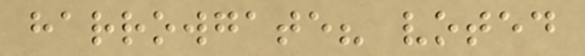harrowgate? voted
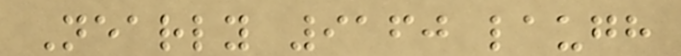Nearly 9160 laugh
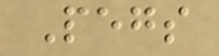Pegs
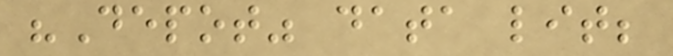"Depot" data lit;
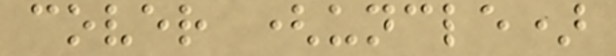cover (uncle)
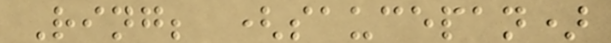Ring; (saucepan)
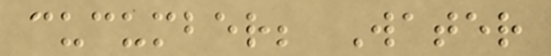cucumber; Water
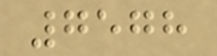7578
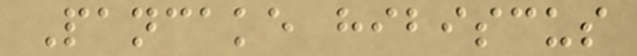Pancake hibiscus
